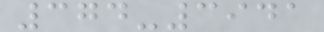374-3941
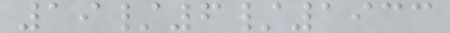19/6/1933
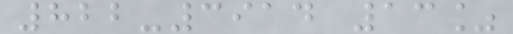822-3914 13%
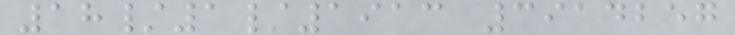18/1/1913 3914257
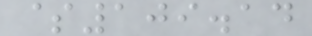$109.14
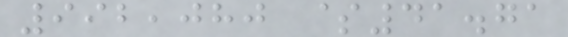992,080 $41.71
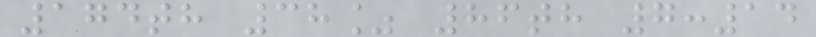174th 38% 86th 7:14
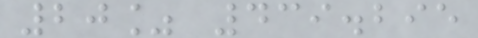20% 439.295
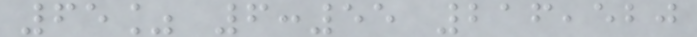65% 6:55 216,520
